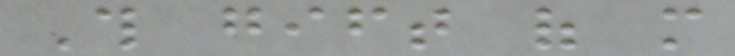This gift of more
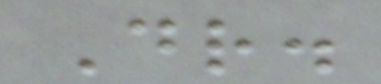Dr.
